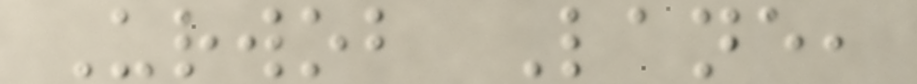Urwob Lane,
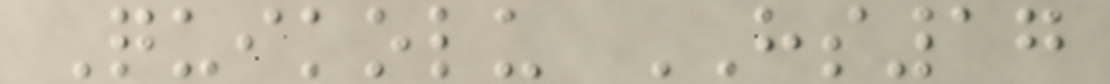Quikolu HS17
